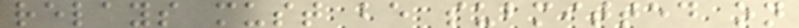relays must be submitted on
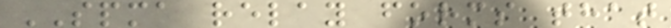SPMA relay forms that
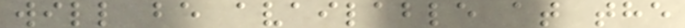will be available at the
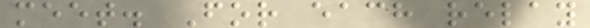meet. For each relay
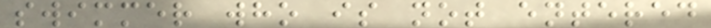swimmer who is not entered
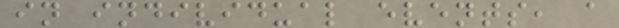in individual events, a
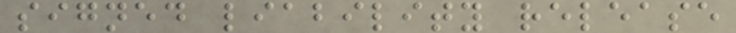signed liability release
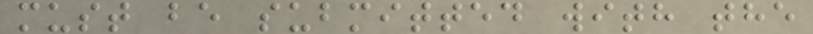must be submitted with the
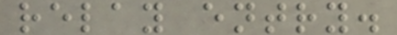relay entry.
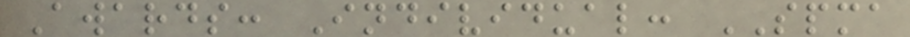Awards: Individual: SPMA
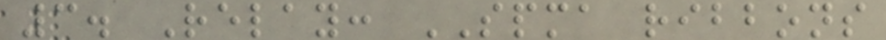3. Relay: SPMA ribbons
